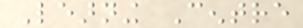Learning Centre
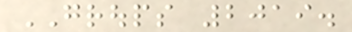GROUPS 2019.
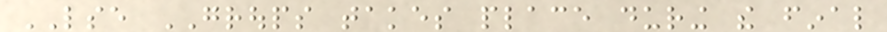LSE GROUPS takes place during the final
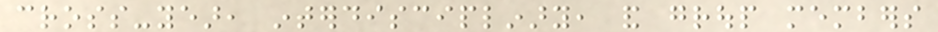cross-year, interdisciplinary, and group members
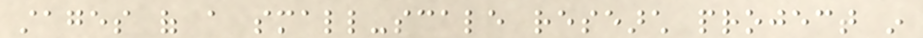stages of a small-scale research project in
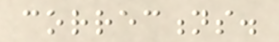corrections.
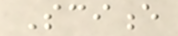Science
